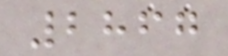2867
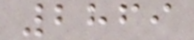2869
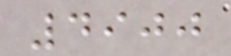4900
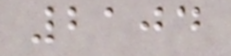2104
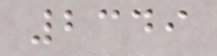2349
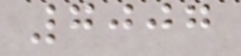7007
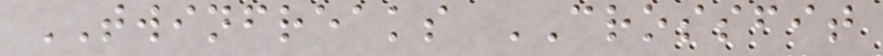TWINFREAKS CROSSFIT
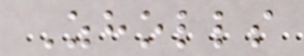Zholls
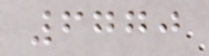6770
